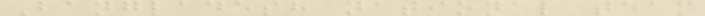Bangladesh national team
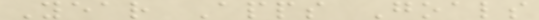Year Apps Goals
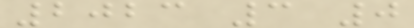2023 3 0
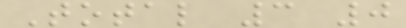Total 3 0
